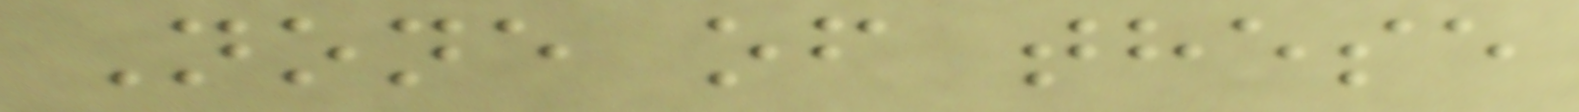None of these
